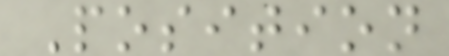Position
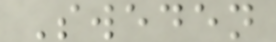Sweden
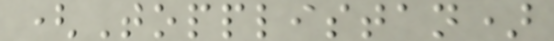(Topplistan)
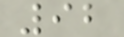92
